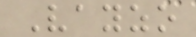Vayzo
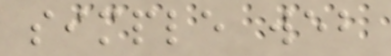simple web
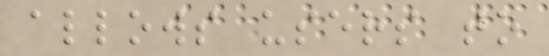allows users to
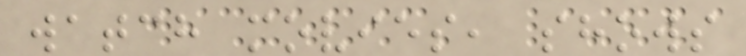watch movies, shows
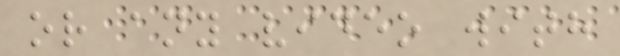or any video with
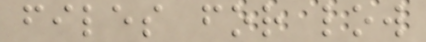files for low
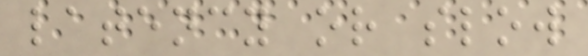latency or slow
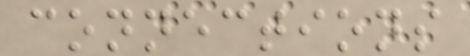connections
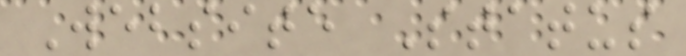Website Status
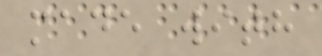made with
